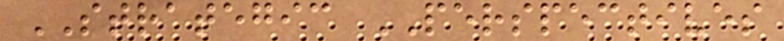STRATEGIC PERSPECTIVES
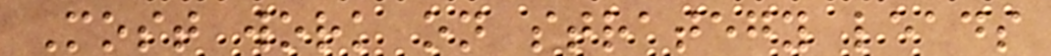Most work on strategy leads
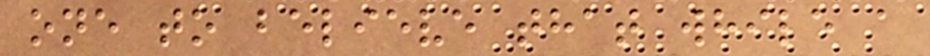one to believe that while a
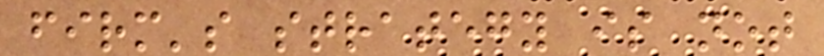firm's strategy is not
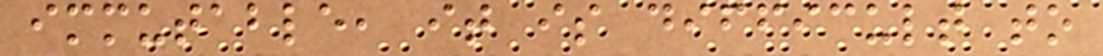immutable, it is difficult to
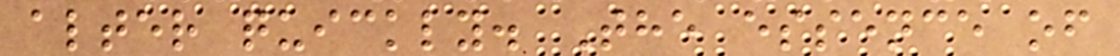alter quickly. The essence of
